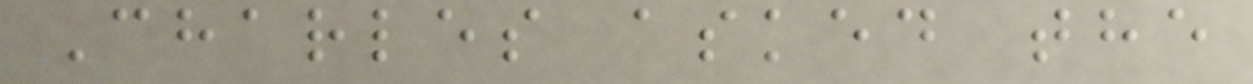Charles asked the
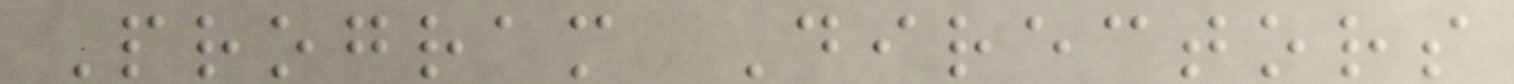Program Directors
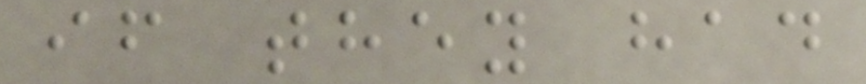if they had
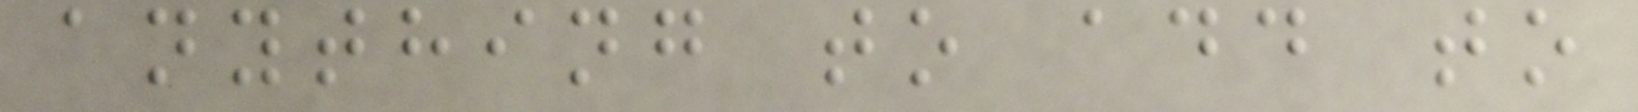anything to add to
